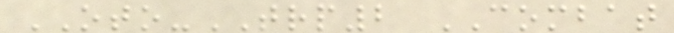OTO-TRP2 COMBAT
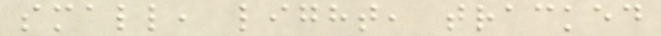small, light, tracked
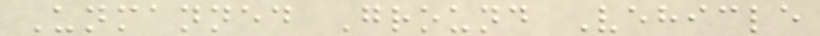Unmanned Ground Vehicle
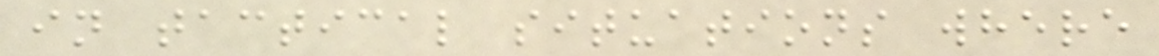in tactical situations where
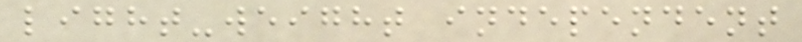light-weight independent
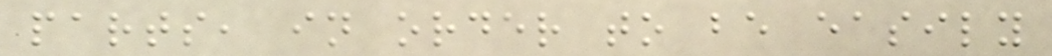parts, in order to be easily
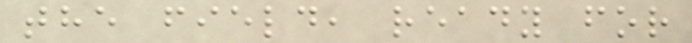the field, ready for
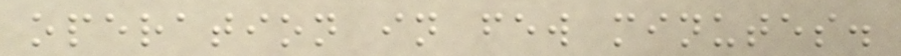operation in few minutes.
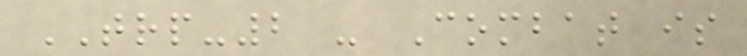TRP-2 - Combat is
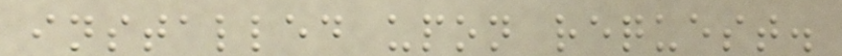installed upon request.
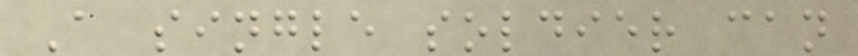A single soldier can
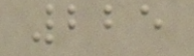225
